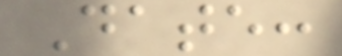Date:
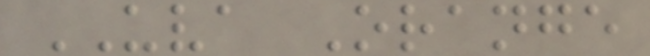UVA Orange
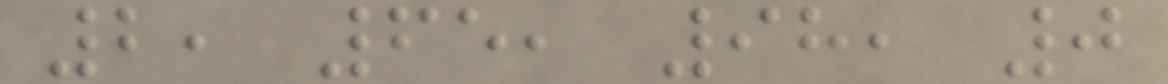2, 65, 98, 0
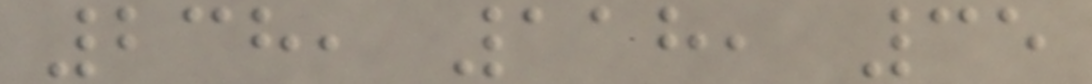238, 118, 35
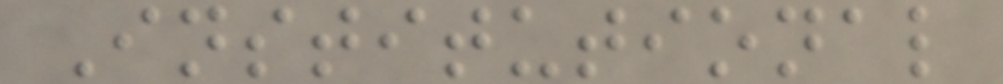Institutional
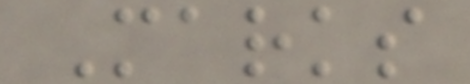Marks
